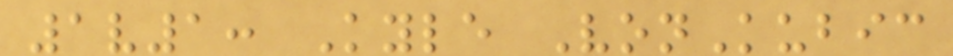1v1: Kyle VonKubic
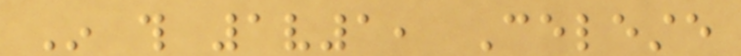In this 1v1, Celeste
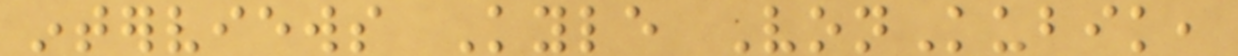interviews Kyle VonKubik,
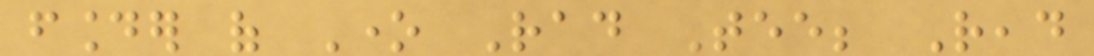founder of One Rad Tee; Read
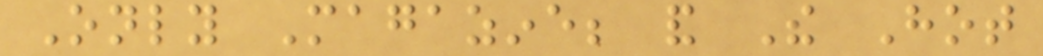Only Magazine; and The Hot
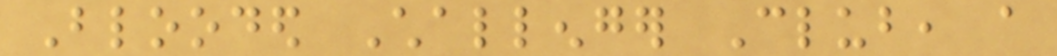Blooded Challenger Club, a
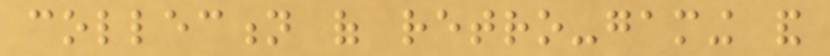collection of retro-gaming and
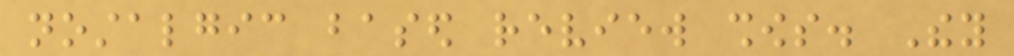nostalgic based review shows. They
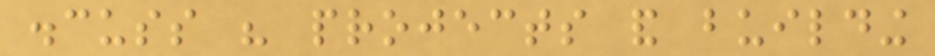discuss his projects and building
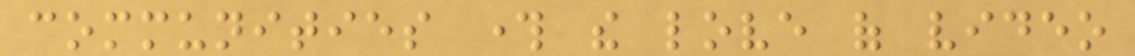communities through the love of video
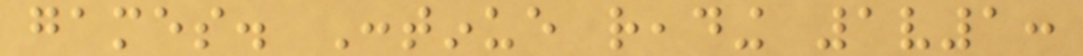games. Continue reading 1v1:
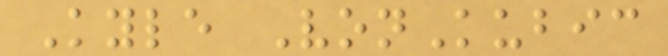Kyle VonKubic
